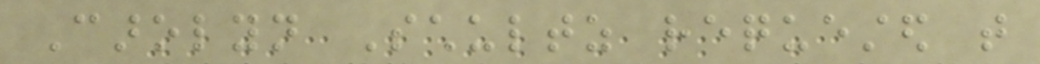Carolyn Schultz requested that
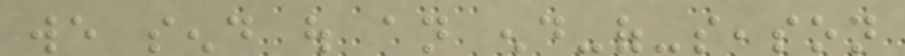we send out an end-of-season
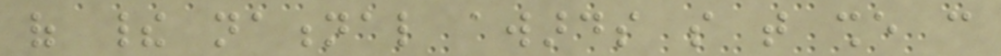of their national awards so that she can
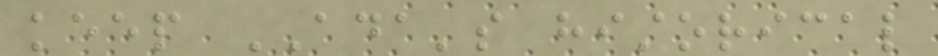keep ADA's historical
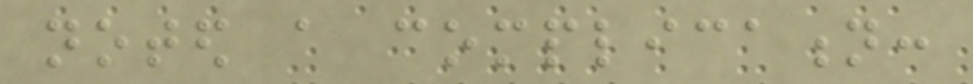noted a complication:
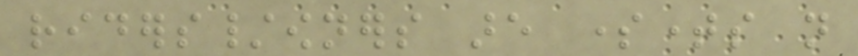riders/owners are sometimes not
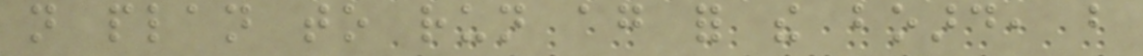not plan to run again for the board, but
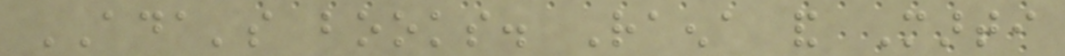ADA's books. Raena and Marti
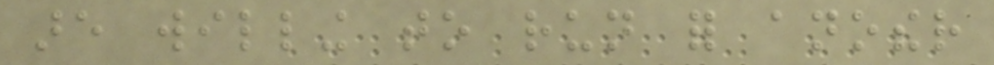are willing to run for another
